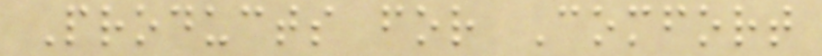Products for Comfort
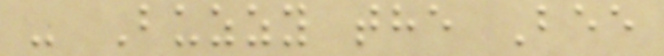- Buzzy the Bee
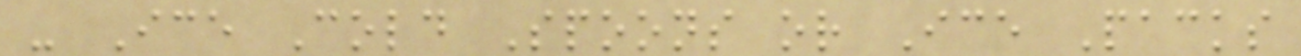- Ice Cold Spoons or Ice Packs
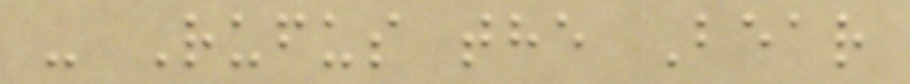- Rufus the Bear
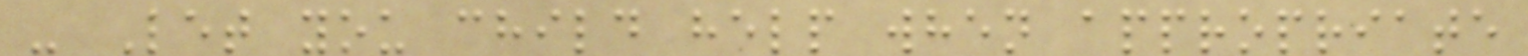- Let you child help when appropriate
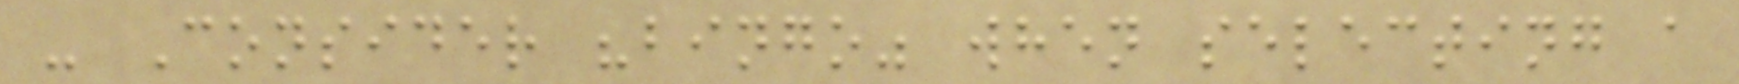- Consider "bingo" when selecting a
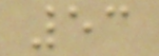53
